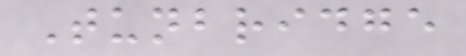Tunbridge
